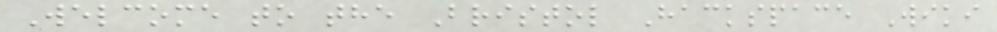Welcome to the Bristol Hackspace Wiki
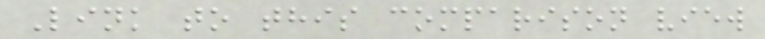Link to this comparison view
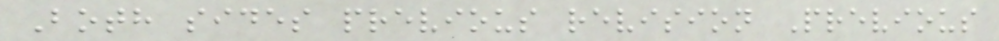Both sides previous revision Previous
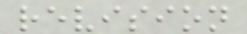revision
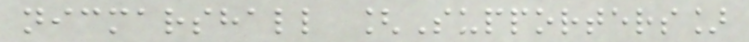nicmarshall [Supporters]
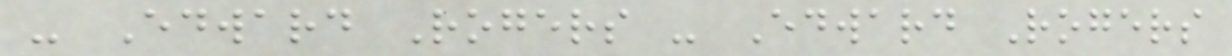- Edward Rogers - Edward Rogers
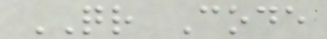QR Code
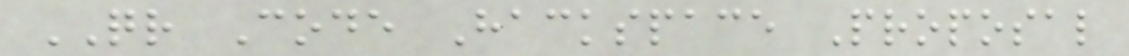QR Code Hackspace Proposal
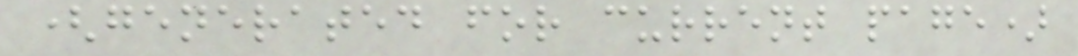(generated for current page)
